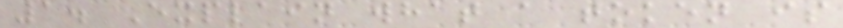1. Explain what a token is
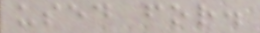used for.
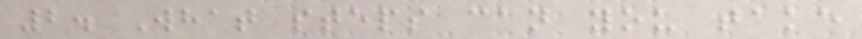2. What steps can you take
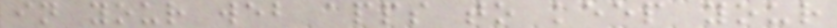in your web apps to keep your
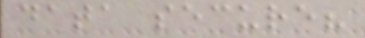data secure?
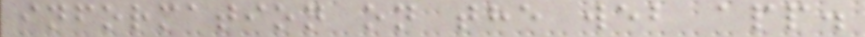information on the web app.
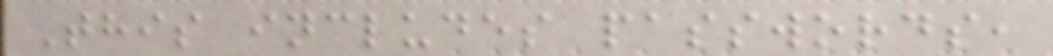This includes passwords,
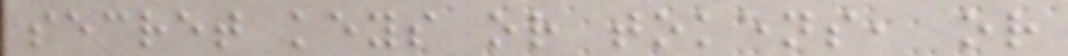secret keys or tokens, or
